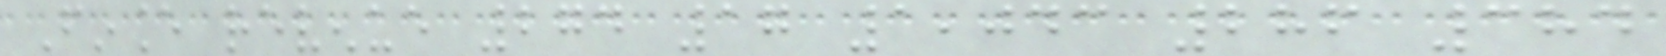Finance revenue 274 17 1,043 286 384
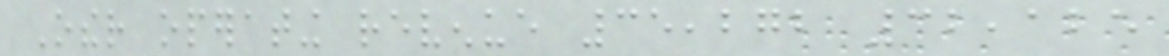Other operating revenue 35,272 32,125
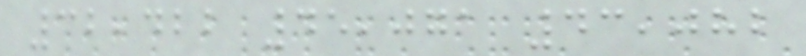32,422 45,071 43,082
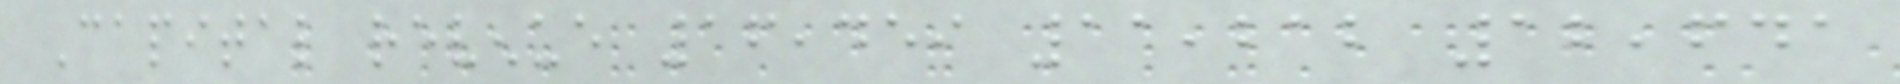Capital revenue 16,459 11,212 12,641
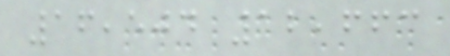16,504 12,663
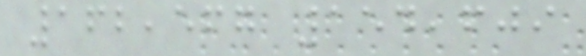162,567 154,609
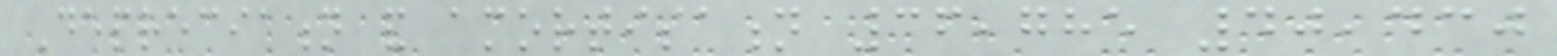Depreciation and amortisation 36,785 40,430
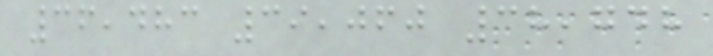36,483 39,060 38,748
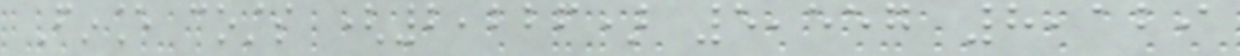Finance costs (2,226) 5,557 8,129
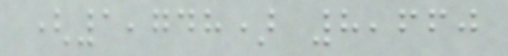(1,748) 8,660
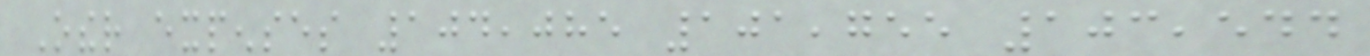Other expenses 104,085 101,755 103,544
